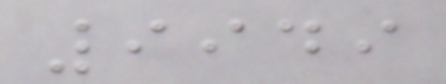9949
